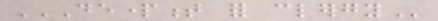DEPARTMENT FOR CLERGY
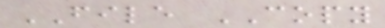FILE COPY
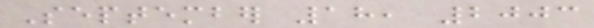September 18, 2003
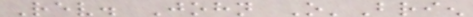Rev. John O'Brien
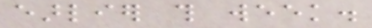earlier this week.
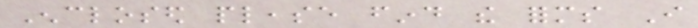Enclosed please find the forms I
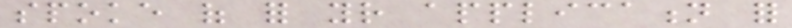spoke of for your application for
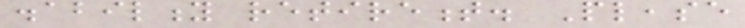disability retirement. Please
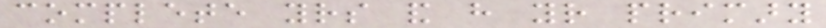complete yours and have your primary
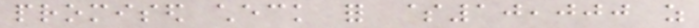promised check for $10,000 as
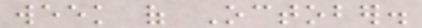week of October.
